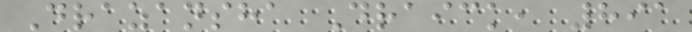Drazansha Draick, 891
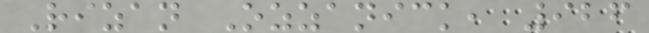Rizan Ozzanick, 926
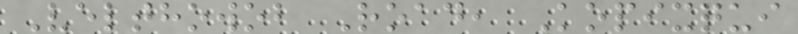Velthowob Road, Kopixqui
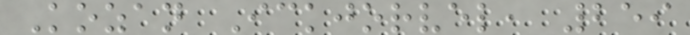Kozan Ickjorvel, 259
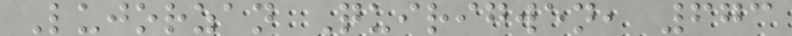Lujorzan Quirigwen, 673
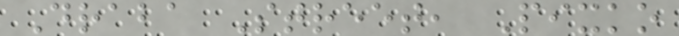Draba Street, Pixko
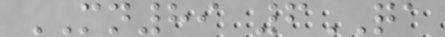MN89 6QA
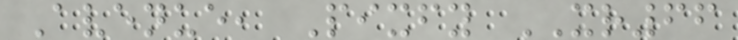Avenue, Pixfy XR66
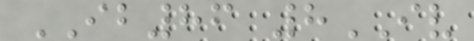IB86 8IV
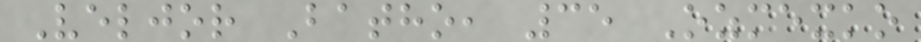Veljor Batho, 35 Ozmexko
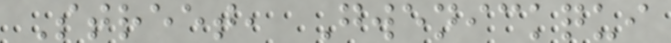Street, Gwenickqui
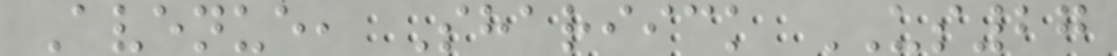Avenue, Shariick US27
